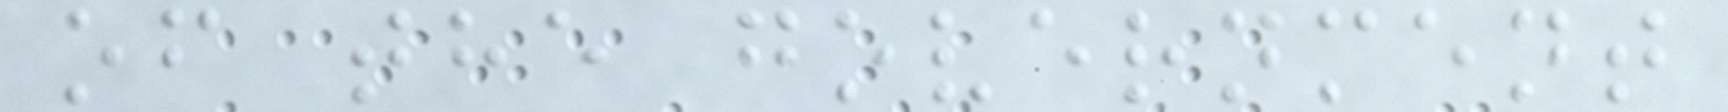of the government
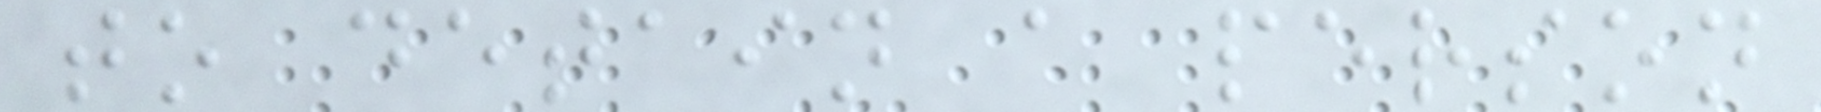to detain a person
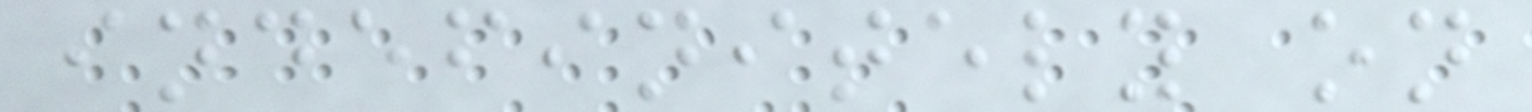indefinitely on
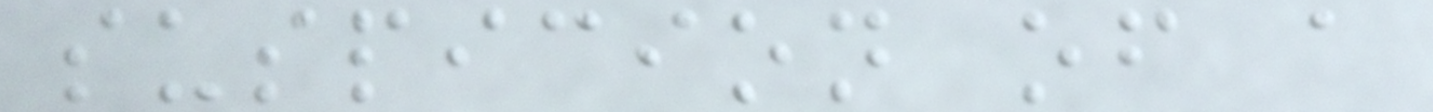suspicion of a
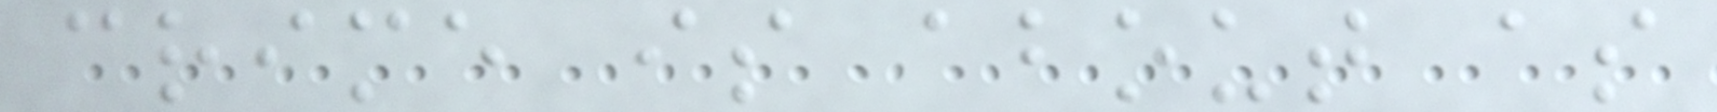crime is about as
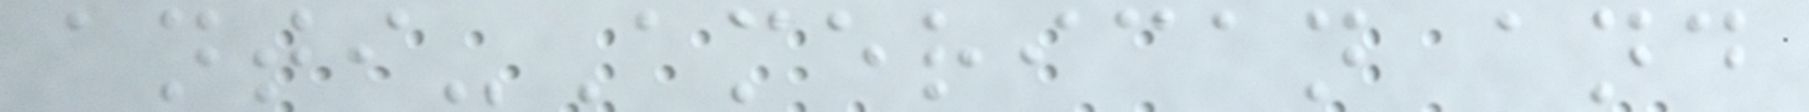anti-American and
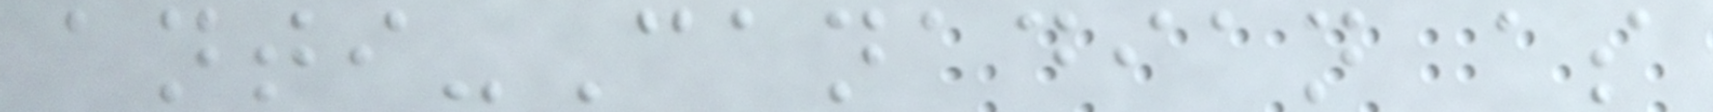anti-Canadian as
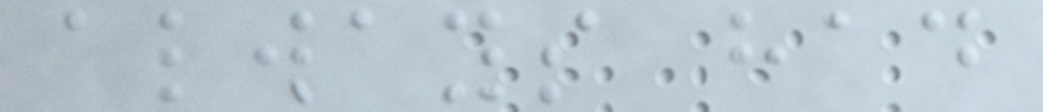always had
